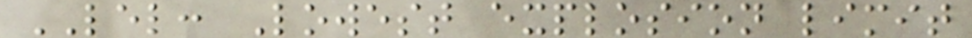LEL: Lowest explosion limit
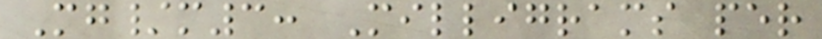Mg/m3: Milligrams per
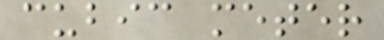cubic meter
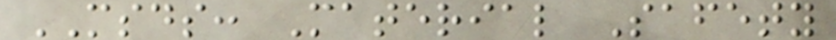MSDS: Material Safety
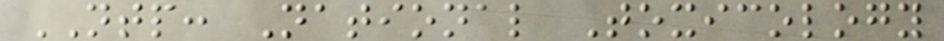NTP: National Toxicology
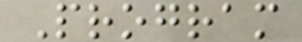Program
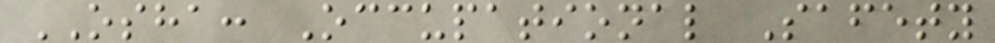OSHA: Occupational Safety
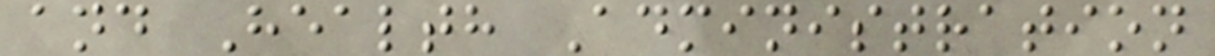and Health Administration
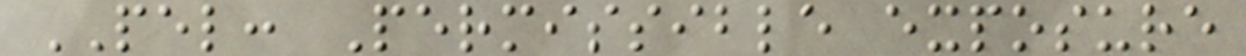PEL: Permissible exposure
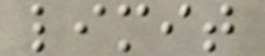limit
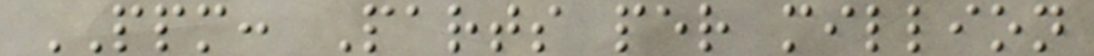PPM: Parts per million
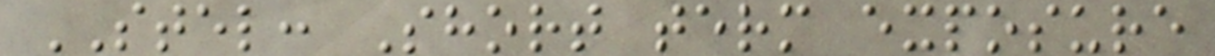STEL: Short term exposure
